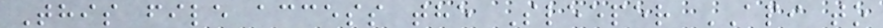This file access the Sleeper API to
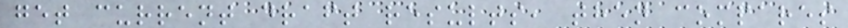get current draft results, then compares
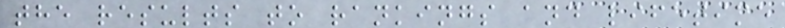the results to rankings and lifetime
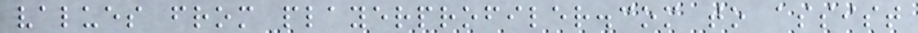values from playerprofiler.com to assist
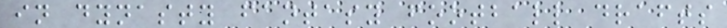in dynasty fantasy football drafts
